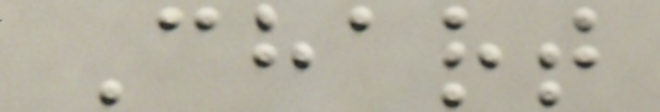Chart
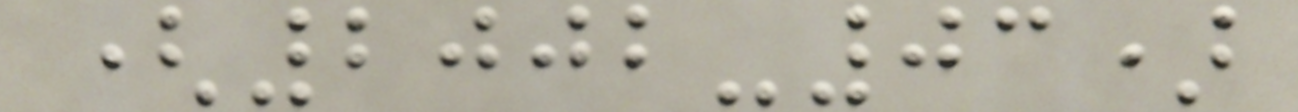(2002-03)
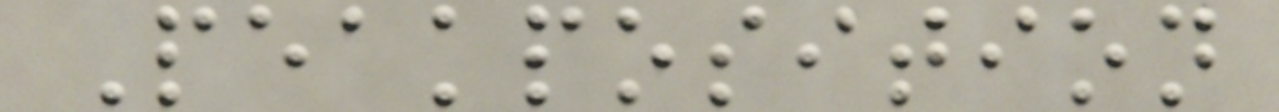Peakposition
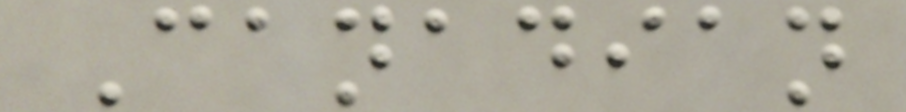Canadian
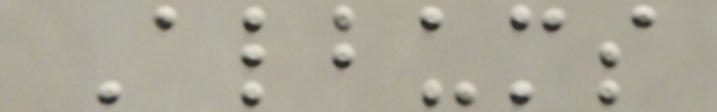Albums
